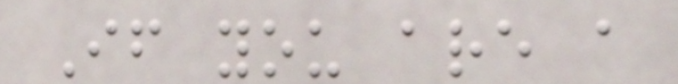If you are a
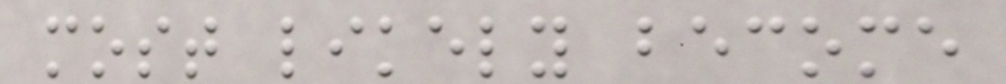most likely become
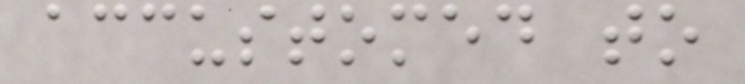accustomed to
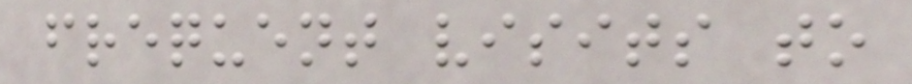frequent visits to
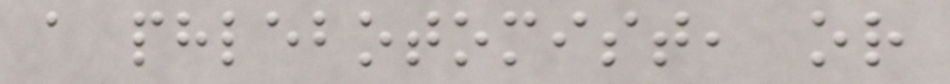a phlebotomist, or
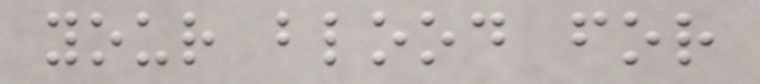your blood for
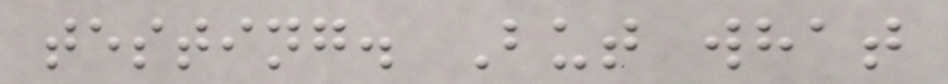testing. But what
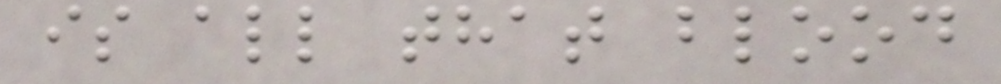is all that blood
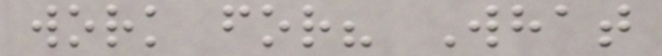work for? What
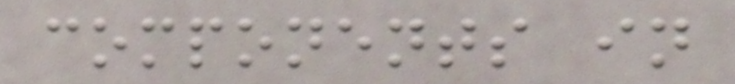components in
